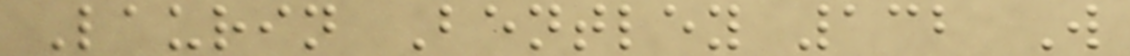Laurin Bentley 132 W
